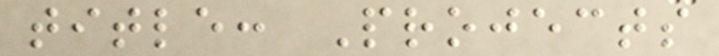title: Projects
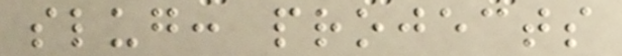slug: projects
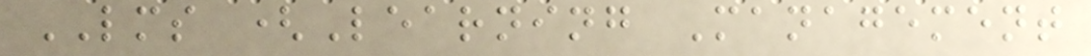LMS (Learning Management
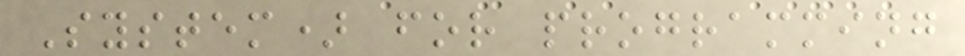System) for programming
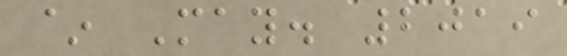~ May. 2019
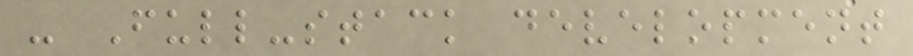- Full-stack development
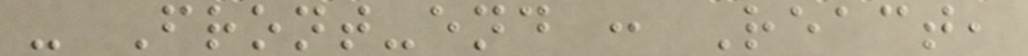- Front-end : React,
